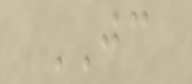JC
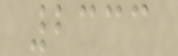2333
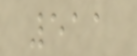511
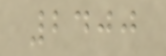2400
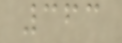363
